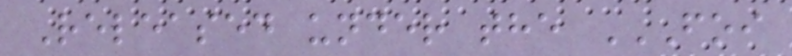Released under the FOI
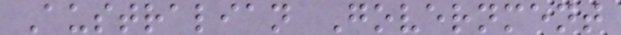Australian Government
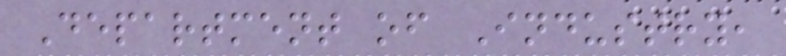Department of Industry,
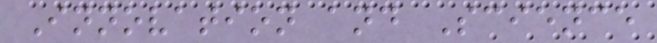Innovation and Science
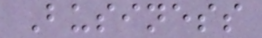Business
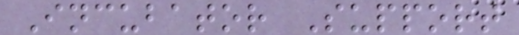Incubator Support
